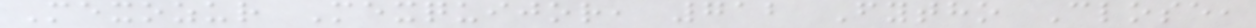Mexozur Mexquijor, 712 Fytho Close,
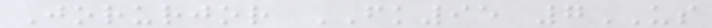Jorurjor FK95 7US
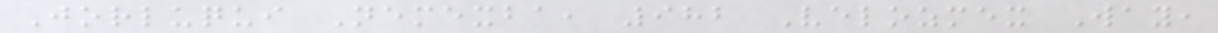Jorluqui Nemexba, 982 Velozmex Way,
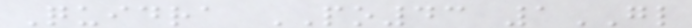Quidra PO43 1GL
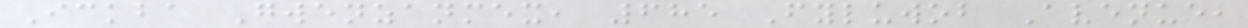Ickba Gwenzanmex, 685 Fyluwob Avenue,
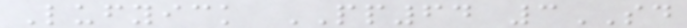Lufyick PP64 3SD
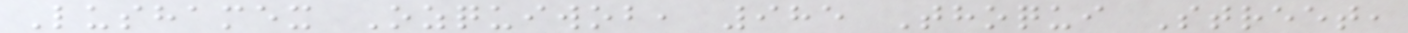Lushamex Ozquiwob, 985 Thoqui Street,
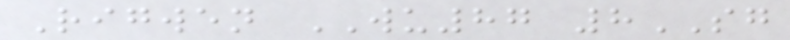Rigwen WU87 8SG
